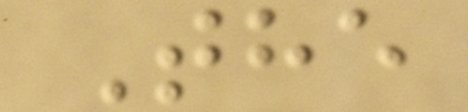The
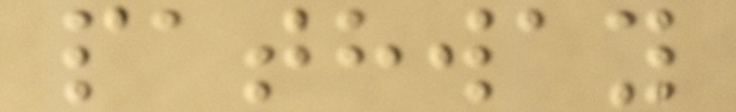pathway
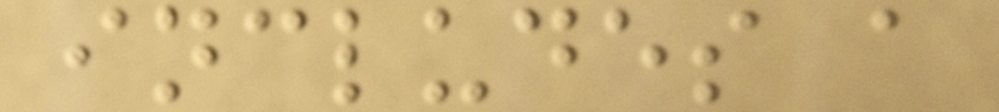includes a
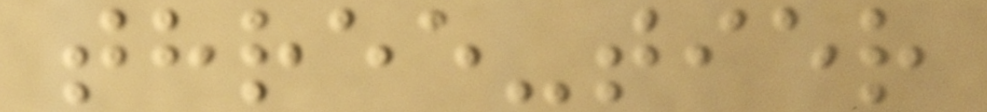three-tier
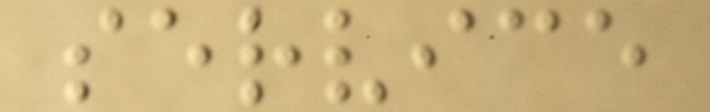service
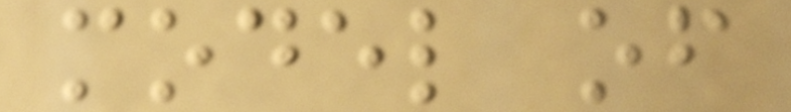model of
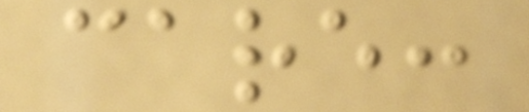care:
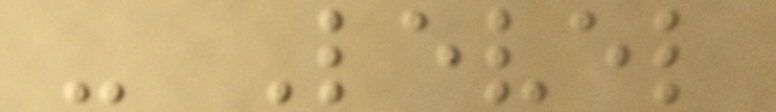- Level
